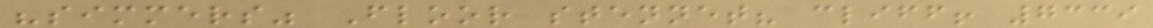"simmers" Floor stennet? cliff! 7339
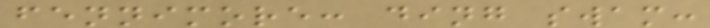fennimore: ding swam:
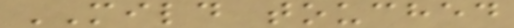MILD touched
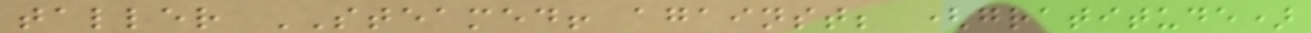taller STEAMED! against; (gratitude)
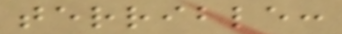terrible:
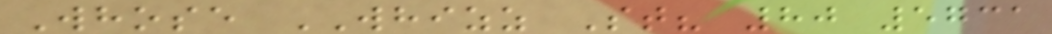Whose WHIZZ St? 80 5731
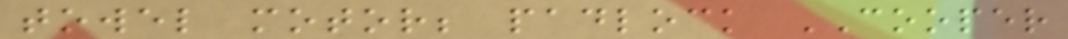towel motor; padlock COOPER
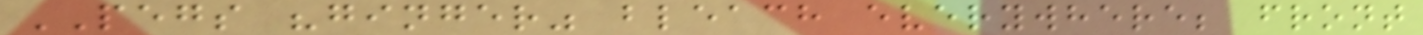PEGS "ginger" bleach everywhere; front
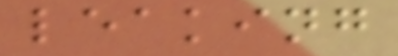leaking
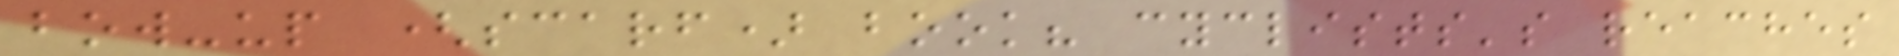bow-up (scarf) book? cyclists's reaches
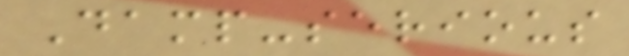Damp-serious
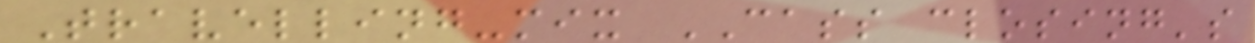Travelling-mix CASS closing's
